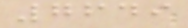7649
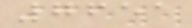7651
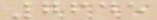7645
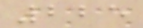225
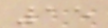15
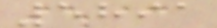5891
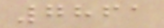7861
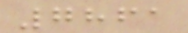7861
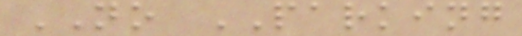NO PARKING
